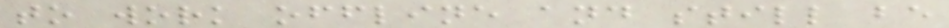to work offline and still be
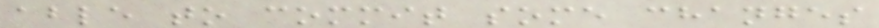able to commit some changes
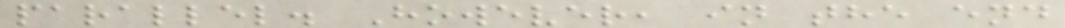parallel. However, in the end
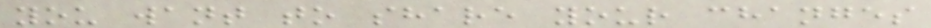you want to share your changes
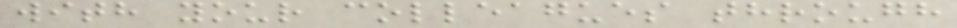with your colleagues through
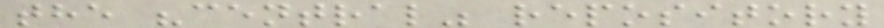the "central" repository
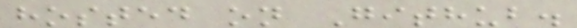hosted on Github.
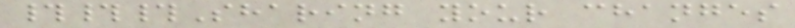###Sharing your changes
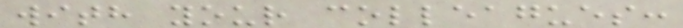with your colleagues:
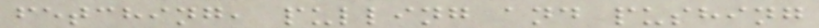fetching, pulling and pushing
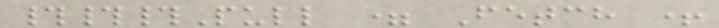###Pull = Fetch +
